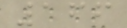166
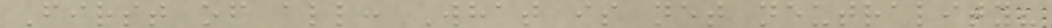First of all: What is net neutrality?
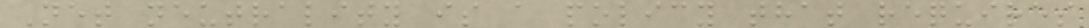Net neutrality is a policy that requires
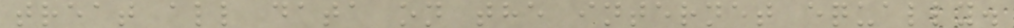treat all data on the internet equally.
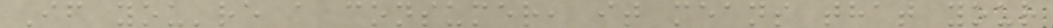If you're a consumer, it means that your
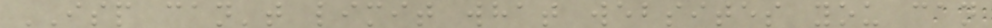ISP can't limit what websites you can
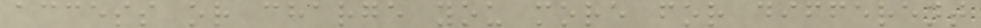access or charge you more for different
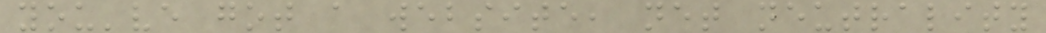you've got a website, net neutrality
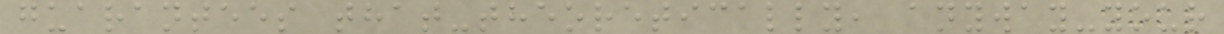guarantees that-theoretically, anyway-your
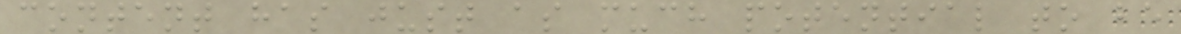content has just as much potential to be
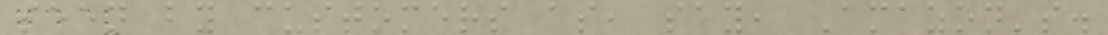seen by customers as, say, Amazon's.
